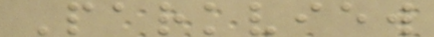Parkview
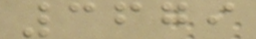3679
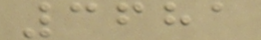3681
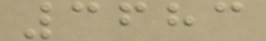3683
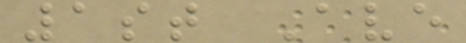1st Ave
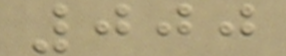000
